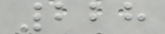228
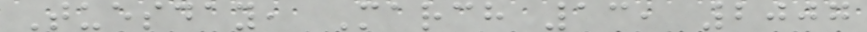Tuesday, March 13, 2007
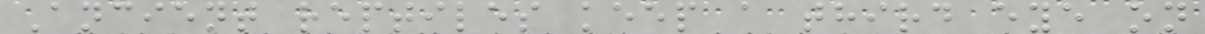Ancient reptiles keep a third eye on
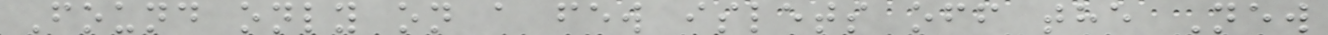Found only on a few islets off the New
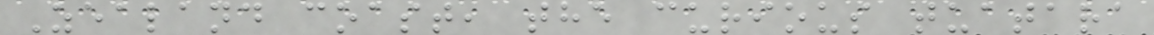Zealand coast, the curious tuatara
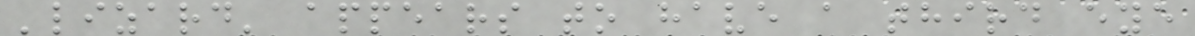'lizard' appears to have a third eye
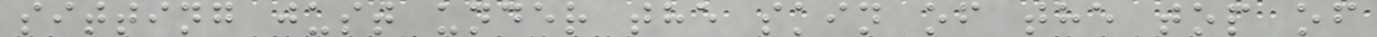sitting just under the skin of the top of
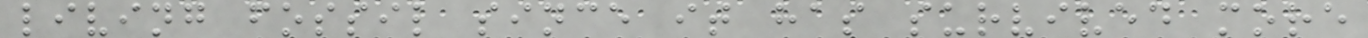living fossil since it has survived more
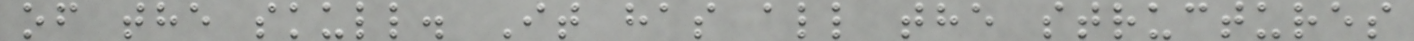of the skull. It has all the structures
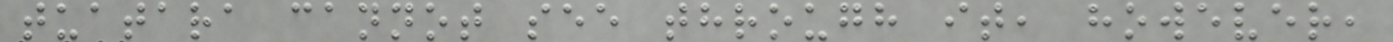tuatara cannot see through it, however,
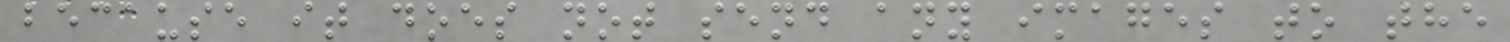because it does not send any images to the
